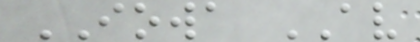IOWA AV
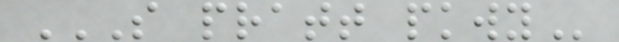S PRATT PKWY
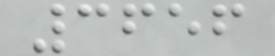3656
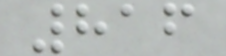816
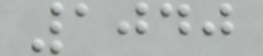1040
